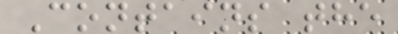Contains the
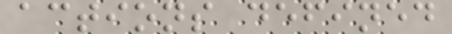actions defined
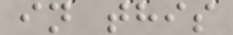in this
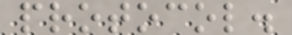protocol.
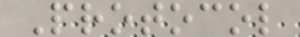Protocol
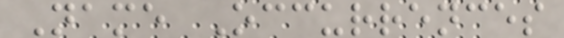Name Occurrences
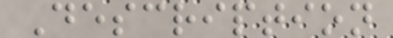Description
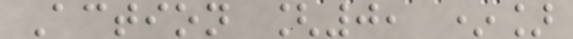Action [0, *]
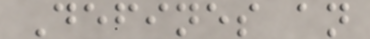Defines an
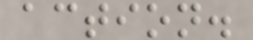action.
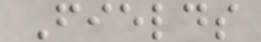Fields
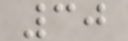30
